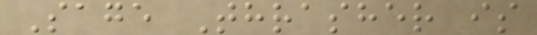Sage Thrasher is
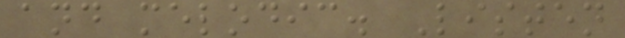and melodic. Listen
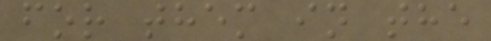for them in the
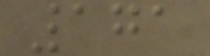171
